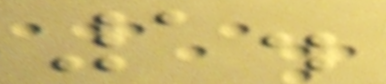1.
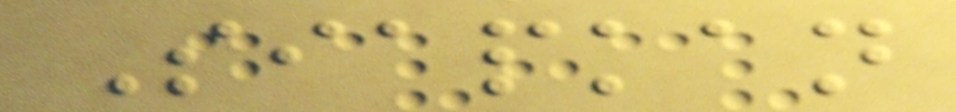Siapkan
